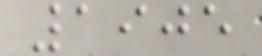1905
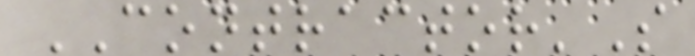CONTRACTOR'S
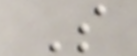S
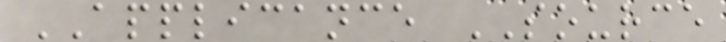APPLICANCE SOURCE
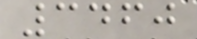3460
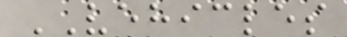VEHICLES
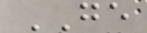GE
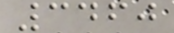3460
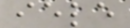iele
